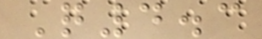Q4.3
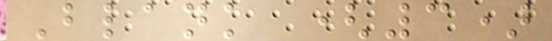Blank (3)
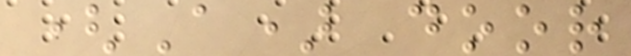(A) door
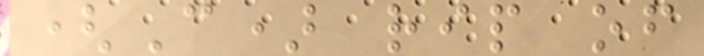(C) rip of
